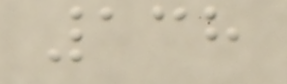138
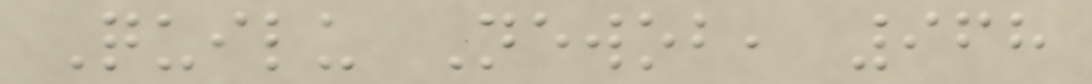Quilu Newob, 968
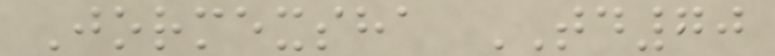Jormexsha TD70
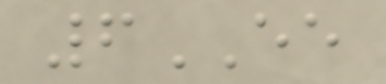6EE
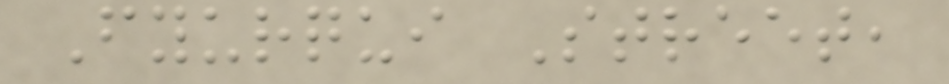Fyurqui Street,
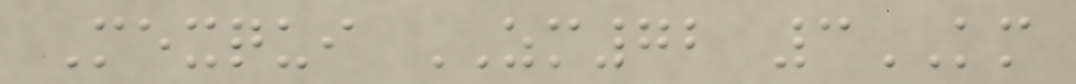Mexqui ZM72 3KM
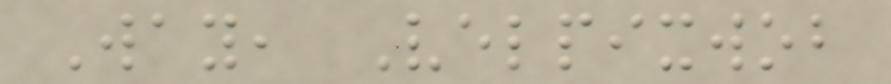Way, Velpixwob
